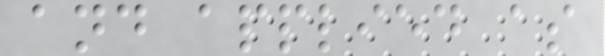and applied as
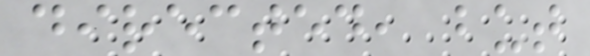directed, but
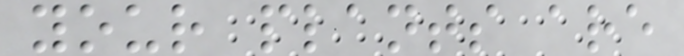your plants are
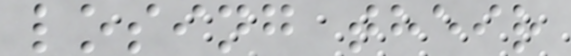losing their
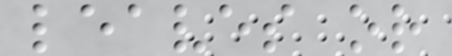leaves or
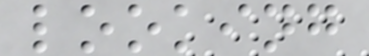looking
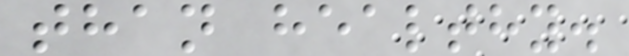than healthy.
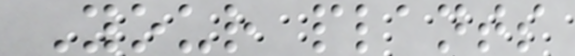Your plants
